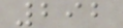292
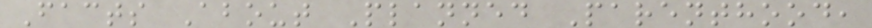Facts About Planned Parenthood,
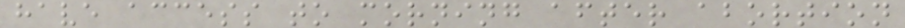have access to morning after abortion
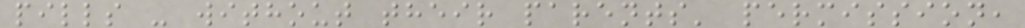pills - without their parents' permission,
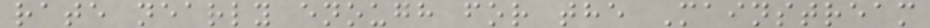rate nearly enough for the Mainstream
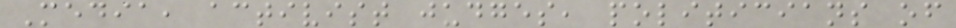Media, activist judges, politicians of
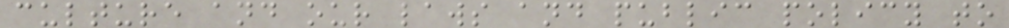culture and our laws and public policy to
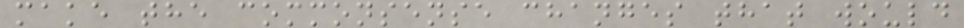make the commonsense changes that would
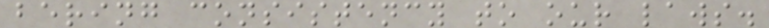bering consistency to our laws.
